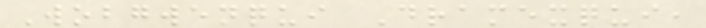Wobgwenqui Dramexqui,
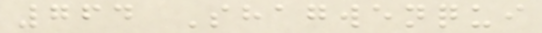764 Shagwenqui
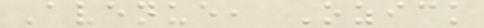Avenue, Ozick
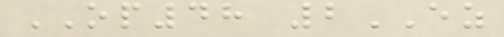OP48 2EZ
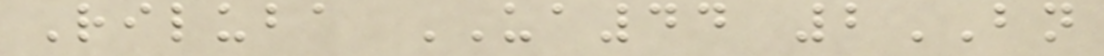Riluba UA44 2BN
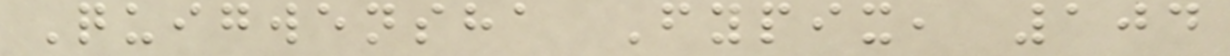Quigwensha Fypix, 104
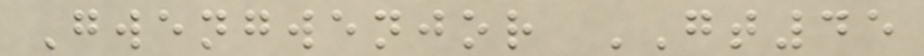Gwengwenjor GT45
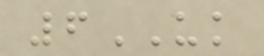6UK
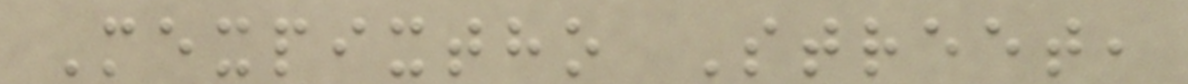Mexpixtho Street,
